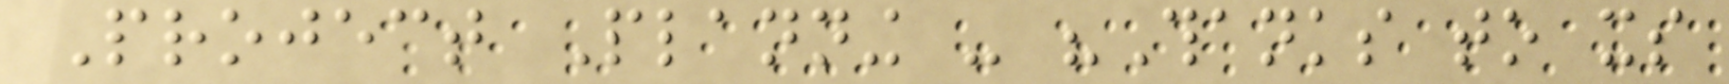Project Planning - "Thanks to its
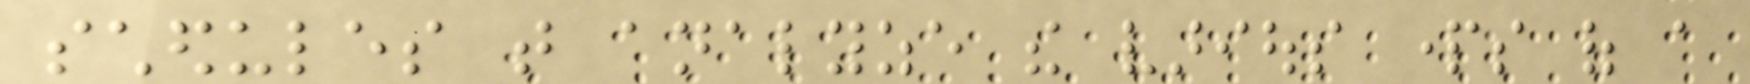schedules that analyze the various parts of a
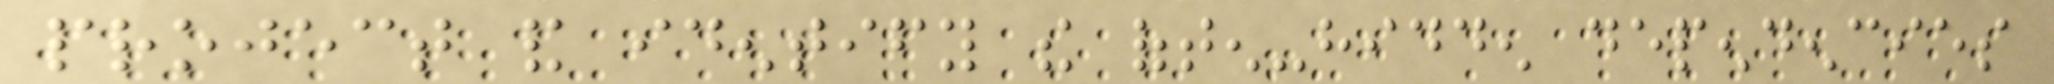project and identify the often-hidden dependencies
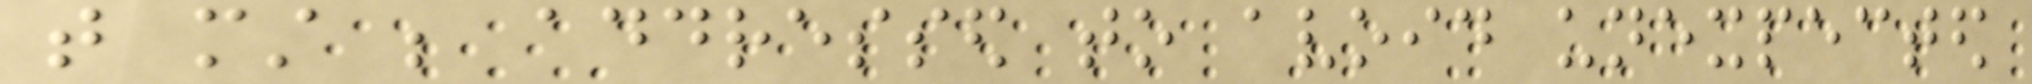that must be addressed to avoid unexpected
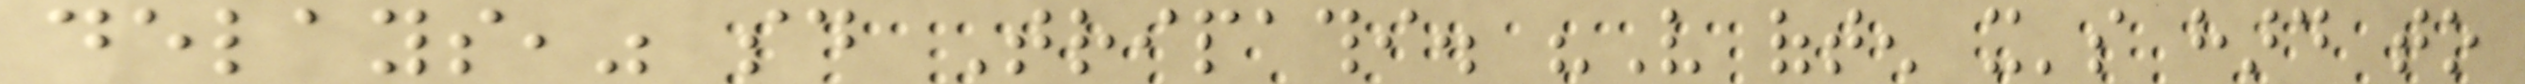delays," said Tripathi. "Very often it's hard to
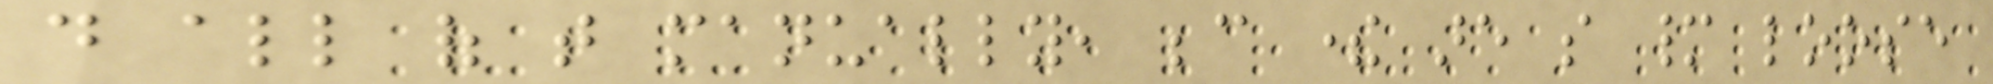do all of that manually, because there are so many loose
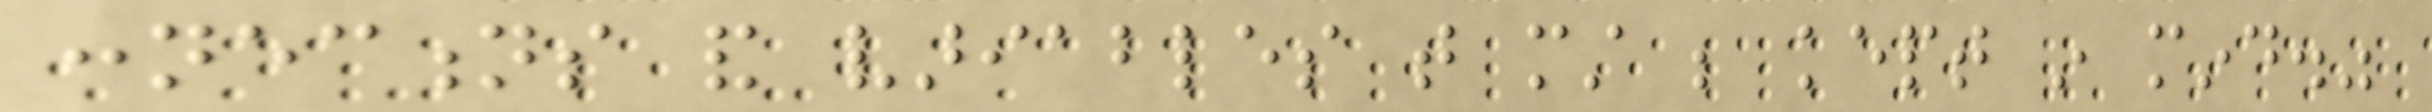connections and variables that must be kept in mind."
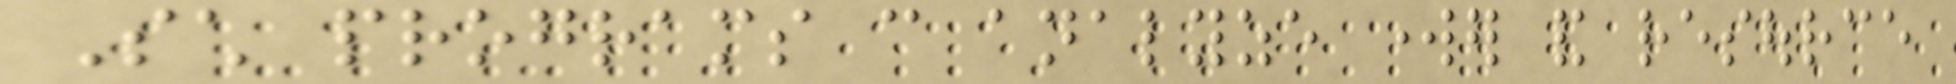Such programs can analyze worker and resource
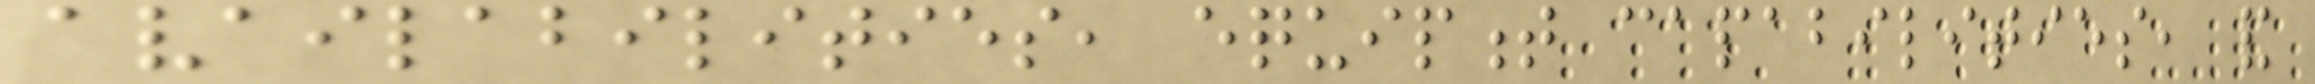availabilities, equipment capabilities, and
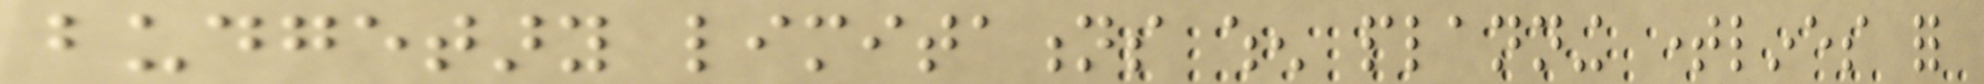budgetary limitations when planning timelines for
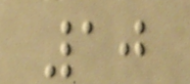10
